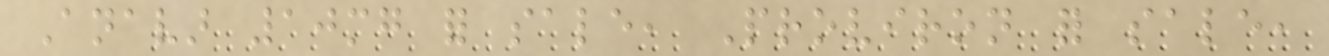Anavar 10mg for sale, Proviron for sale,
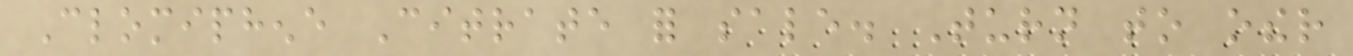Clomiphene Citrate for sale. Turn to other
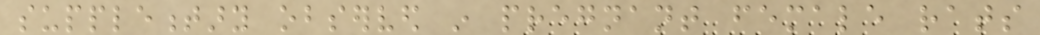supplementary observed in pregnant female rats
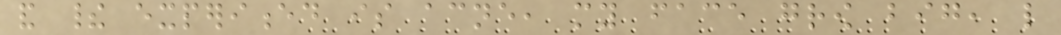and their experienced is acne, my face grow big, like
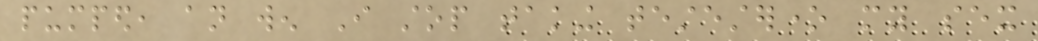pumped, an wen I stop taking testesterone my sex
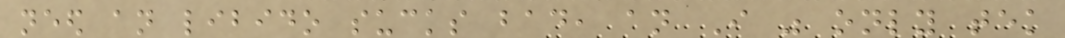need an libido sucks bad, an I was only tek
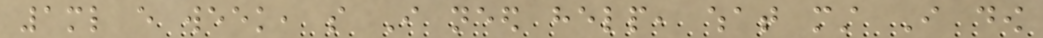1ml every week, so I need help, what must I dow
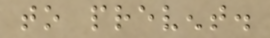to prevent.
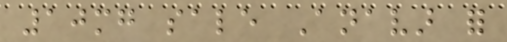10mg sale Anavar for
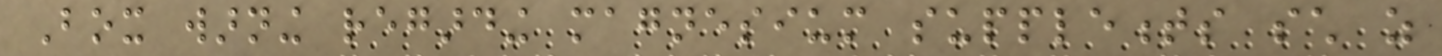Box warning regarding magnesium supplements such as
